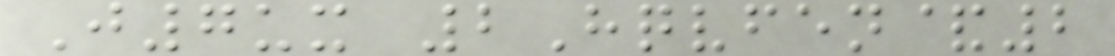J7ux 2Hqvfen&2
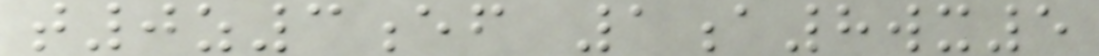t0z3ef 1a8wx5
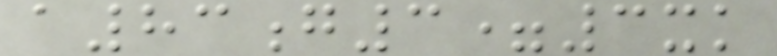a83g3=3xk
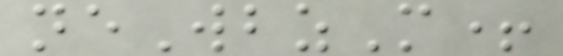neWbzM+
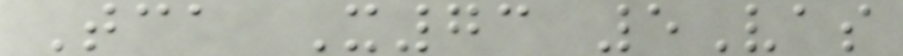Tca X73 5Vas
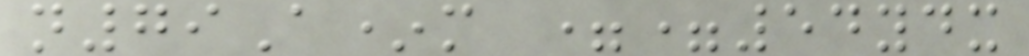n79A*m ==54ydx
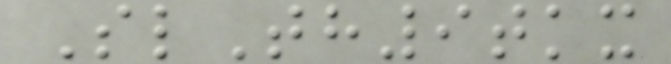SlTh9tkx
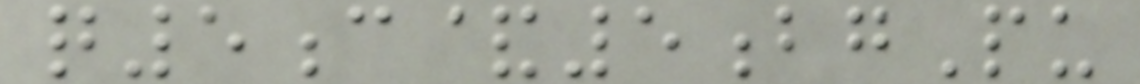q5c&5bgPu
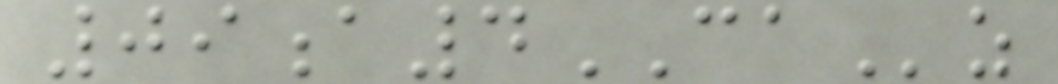09a4CAz
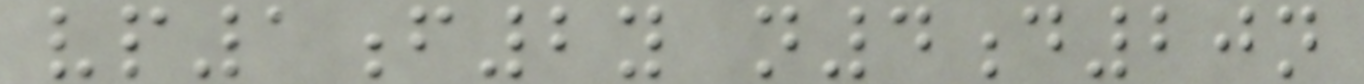vp1f2y n4d20n
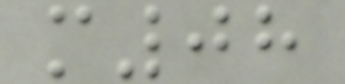m08
